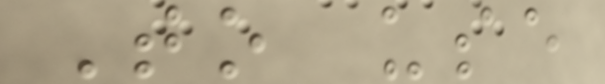To use
